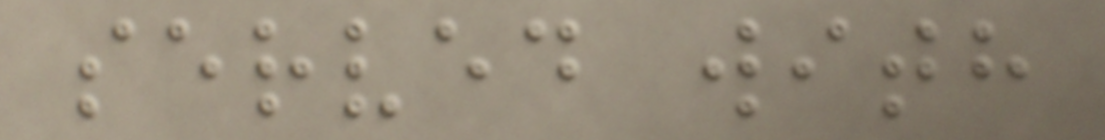served with
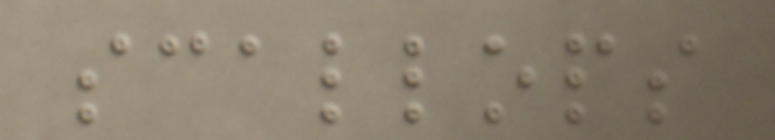scallops
